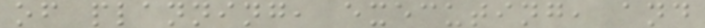of planning, executing, and
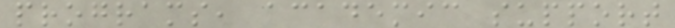programs, academic support
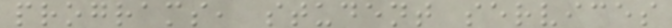programs, student services
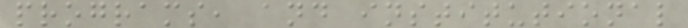programs, and institutional
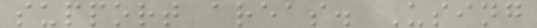support areas. Using
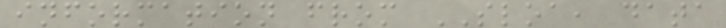information from SLOA, data
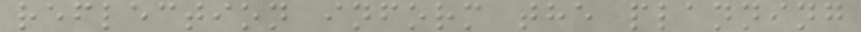reflection inform the planning
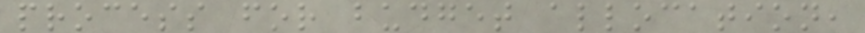process for budget allocation,
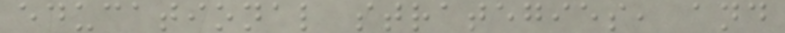educational strategies, and
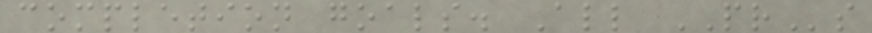completion goals. All PRs
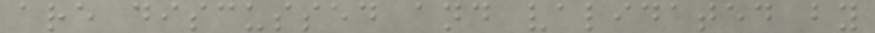are discussed and validated by
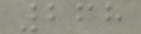268
